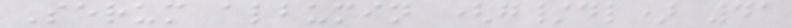Serum albumin (g/dl) 41
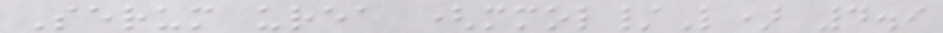Serum urea (mmol/L) 4.9
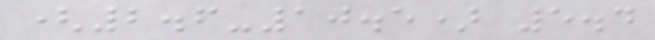(2.6-10.5) 5.4
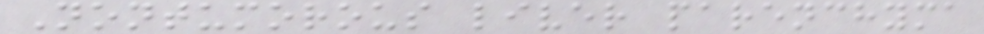Nontumorous liver parenchyma
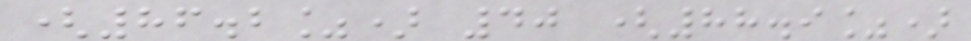(86.2%) 40 (88.9%)
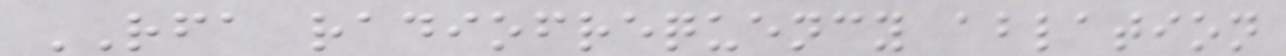RFA radiofrequency ablation
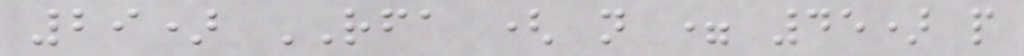29) RFA ( n = 45) p
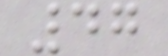47
